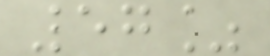57%
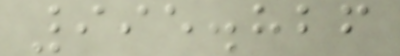995.826
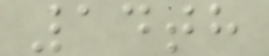14th
